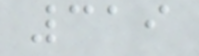319
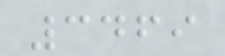3469
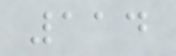114
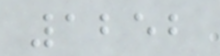1252
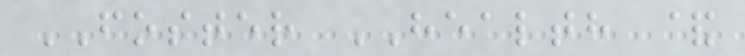FOSTER HEALTH &
